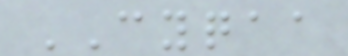CYQAA
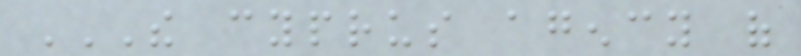THE CYPRUS AGENCY OF
